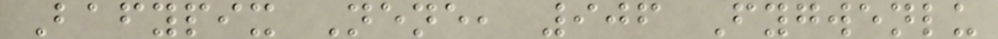Bafypix Nene, 906 Fygwenlu
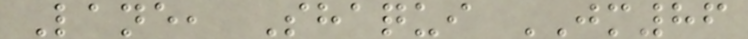Lane, Shaqui JM86
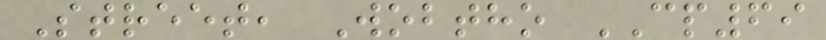Street, Wobtho CP69
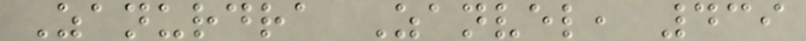Zanurdra Zanvel, 439
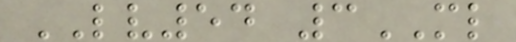LV54 3ML
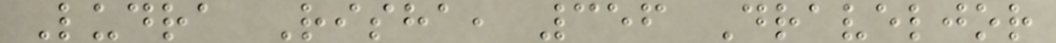Ludra Risha, 356 Draveljor
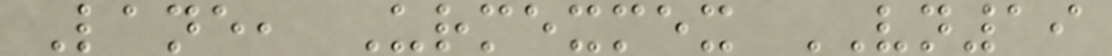Lane, Urmexmex VN19
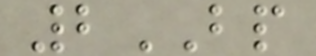2BP
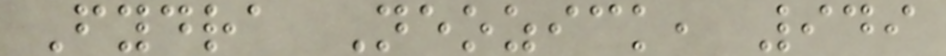Fydra Neozick, 949
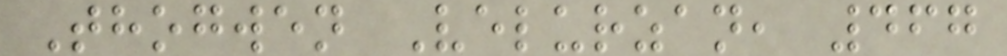Thogwen Velurzan, 467
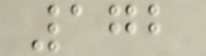172
